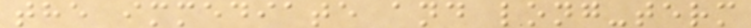the immediate and long-term
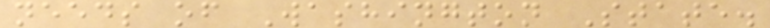needs of Washington State.
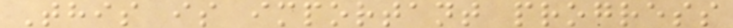This is important progress
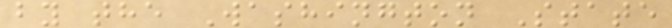by the Washington State
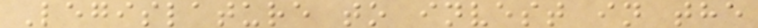Legislature to invest in the
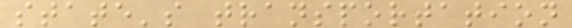state's transportation
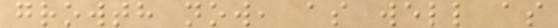growth now, as well as
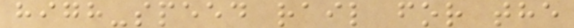high-speed rail for the
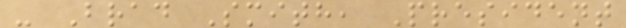- Brad Smith, President
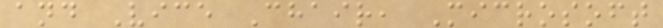and Vice Chair, Microsoft
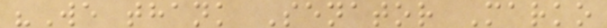"We thank Senator Marko
